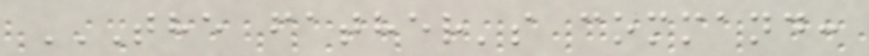THE FATHER'S COMMAND:
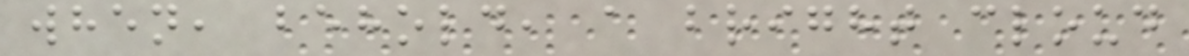when, behold, a bright cloud
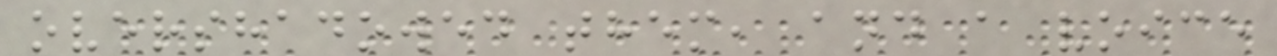overshadowed them, and a voice
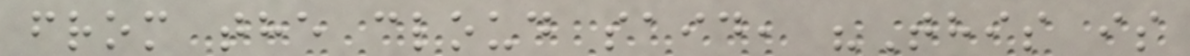from the cloud said, "This is
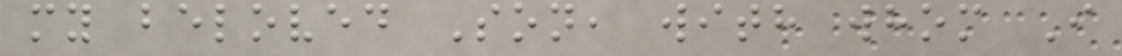my beloved Son, with whom I
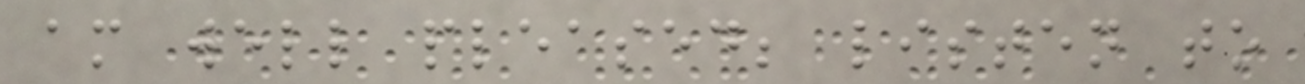am well pleased; listen to
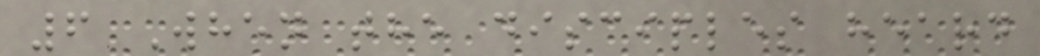6 When the disciples heard
